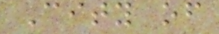City of
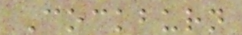Cockburn
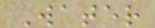Water
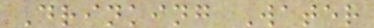Drinking Water
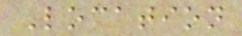Location
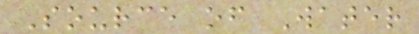Source of Water
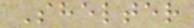Shelter
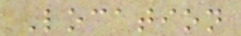Location
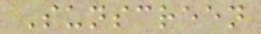Sunscreen
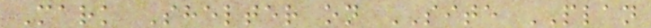Mark Shelter on SITE PLAN
